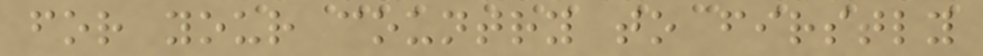for your country to firstly
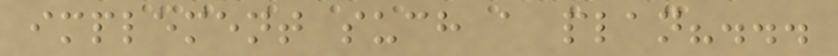implement such a plan?...
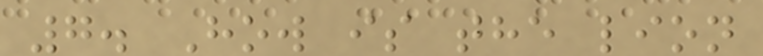7. How is the lion
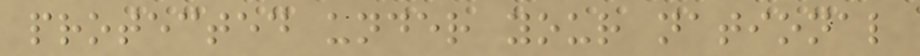protected under your national
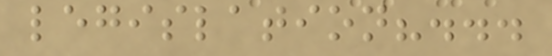legislation?...
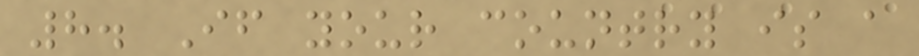8. If your country is a
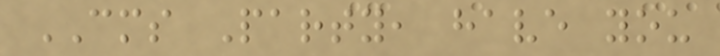CMS Party, have you
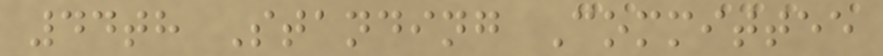44th Standing Committee
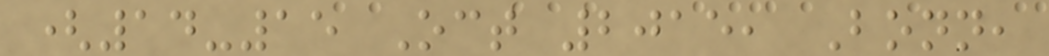(14-15 Oct 2015, Bonn,
